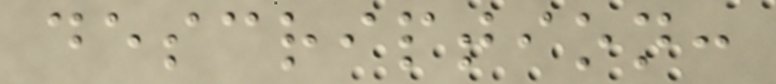description:
